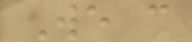We can
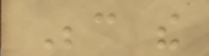Because the
